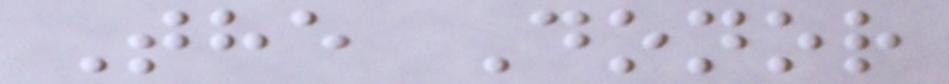The Donor
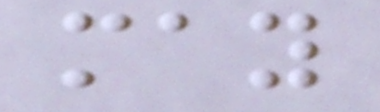may
